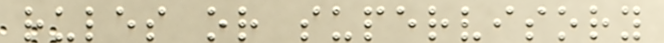rules or supervisory
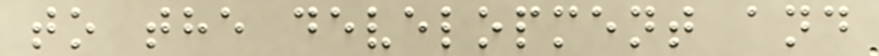to the development and
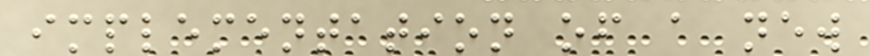implementation of a new
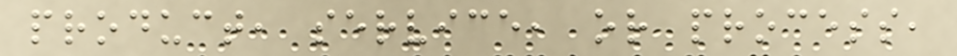product, service, or process,
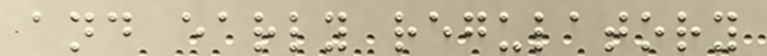and early regulatory
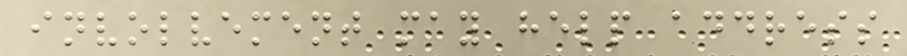involvement may help address
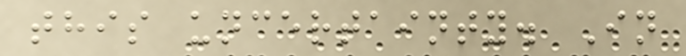this uncertainty. In
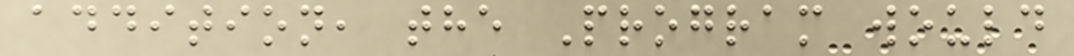addition, the Program would
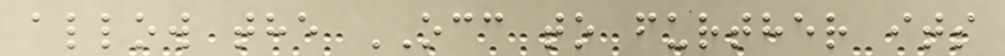allow the OCC to further its
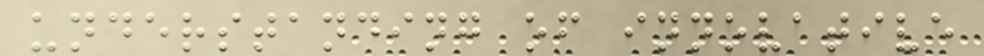understanding of innovative
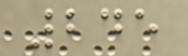245
